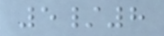5/8
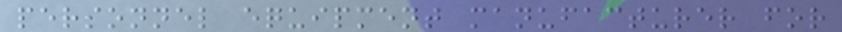personnel equipment manufacturer for
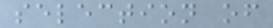selection of
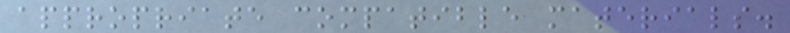appropriate compatible materials.
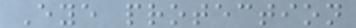Eye protection
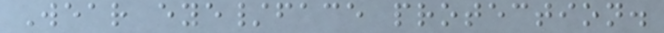Wear eye/face protection.
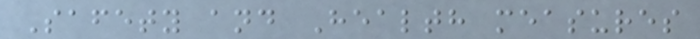Safety and Health measures
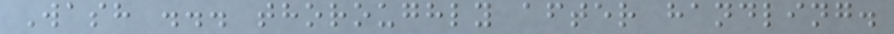Wash ... thoroughly after handling.
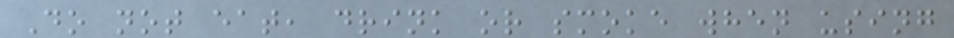Do not eat, drink or smoke when using
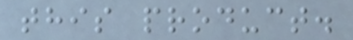this product.
